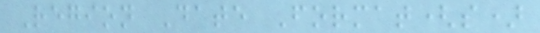Region Date Format(s)
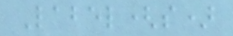Label(s)
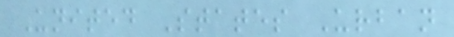United States Urban
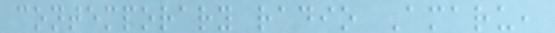contemporary radio Amaru,
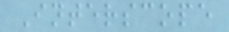Interscope
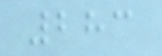283
